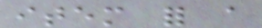item for a
